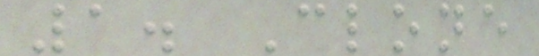1. Clone
